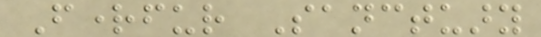Frightfur Sanctuary
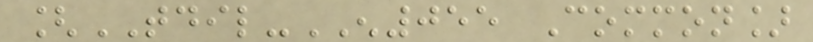[TDIL-EN055 Common]
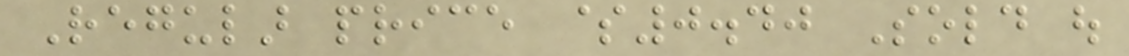Regular price $0.40 Sold out
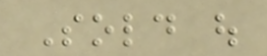Sold out
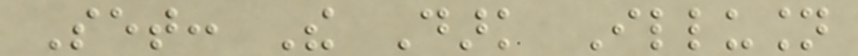Set: The Dark Illusion
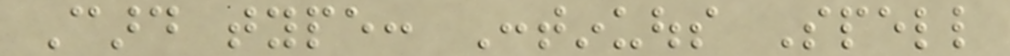Card type: Continuous Spell
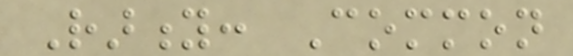Rarity: Common
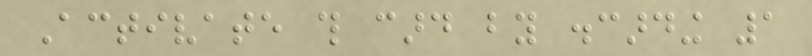Activate this card by discarding 1
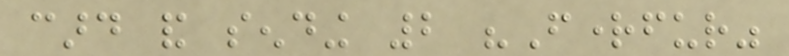card and sending 2 "Frightfur"
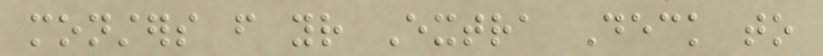monsters from your Extra Deck to
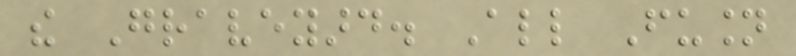the Graveyard. All Fusion
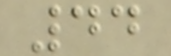44
